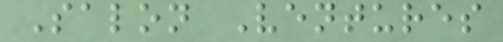Salon Ventures
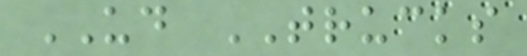UD TRUCKS
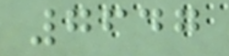7647
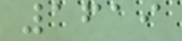1619
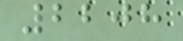2208
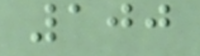100
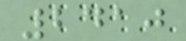2410
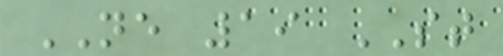NE 19 ST
